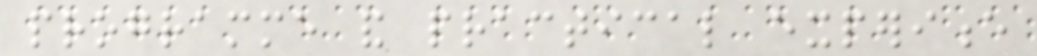programme and practical experience
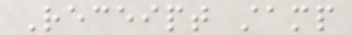Receipt stamp
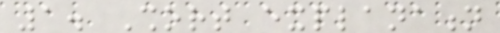1. Short explanation
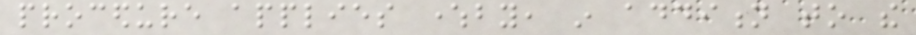procedure applies whereby, in addition to the
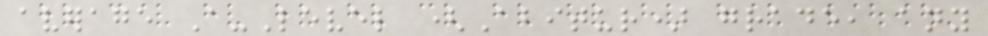average A-Level (Abitur) grade, any
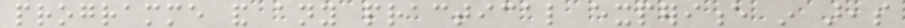programme and any practical experience in areas
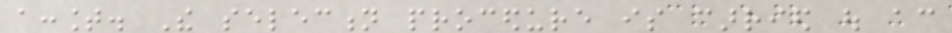account. The selection procedure is carried out according
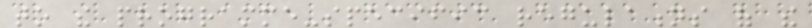to the programme-specific regulations of the
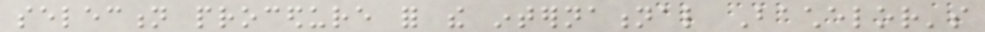selection procedure for the international Bachelor's
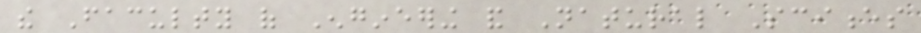the Faculty of Engineering and Natural Sciences
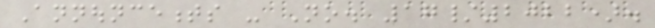Announcements - No. 17/2022).
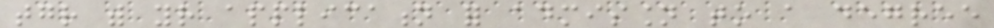together with your application for admission to a degree
